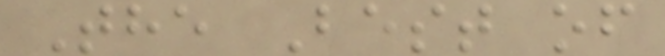The Best of
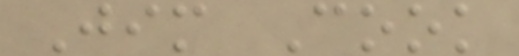Jim Cook
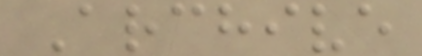Archive
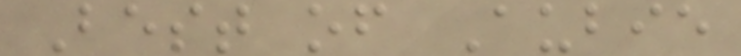Best of Aubie
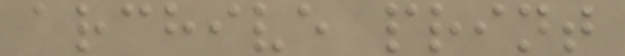archive print
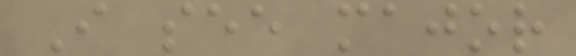I see major
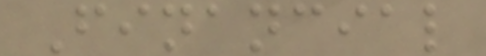Financial
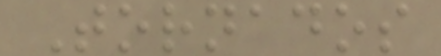Tornados
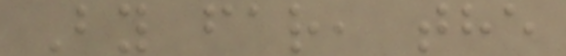By far, the
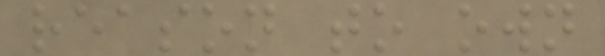reason to own
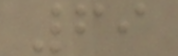69
